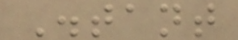Distant
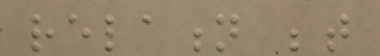relation between
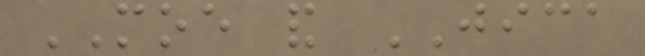MOE and JICA
